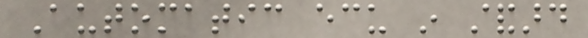Automatic ecu in standard
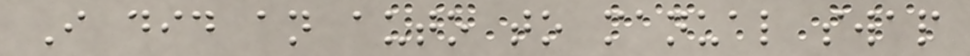I did an auto to manual swap
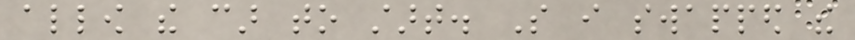allow the car to start. So i swapped the
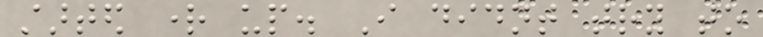started right up. I didnt try to
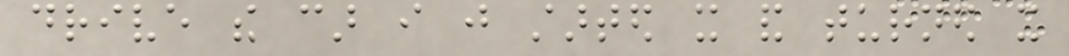drive the car i just started it and turned it
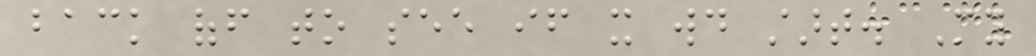back off to see if it would start. My
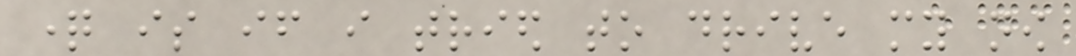question is if i tried to drive my now
